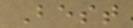Best
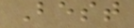Best
